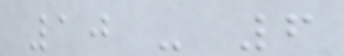10 - 6
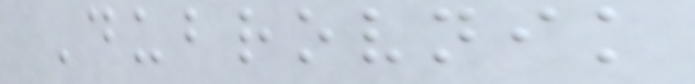Dubrovnik
